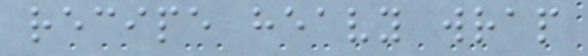recipe heavy wrap
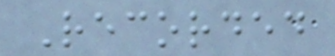Recorded
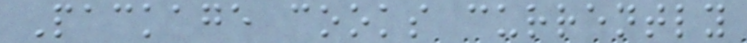Package cooks currently
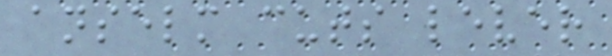anselm cuts lever
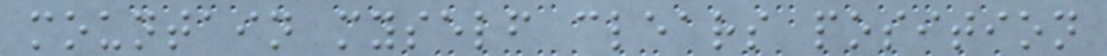mountain myself clears position
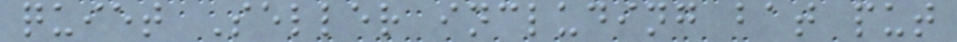quiet Seller including bat put
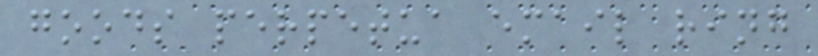goods perpetua email ring
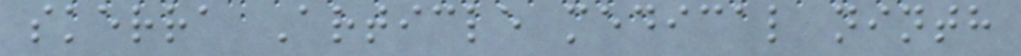skerra Article medical ninth
